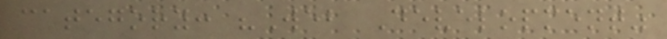category: "Web Development"
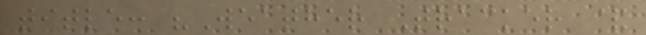title: "Weather Tracker &
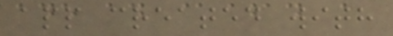app created with
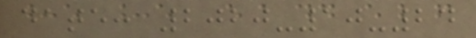date: 2020-10-24
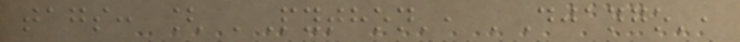tags: [ 'Python', 'Django',
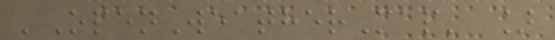'OpenWeatherMap' ]
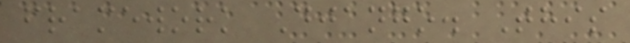framework Django. This
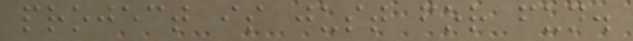project is just for fun.
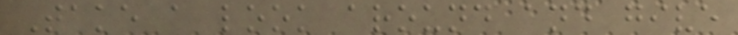Take a look around and give
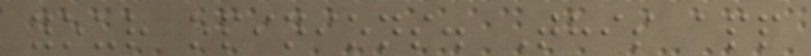your opinions. This app
